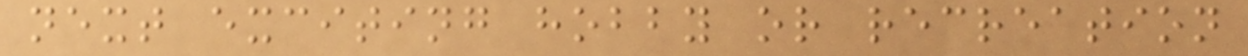next exciting hobby or recreation
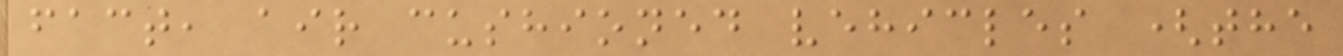fact, air cushioned vehicles (the
